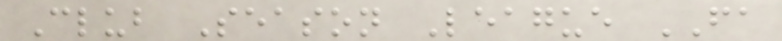Club Season League FA
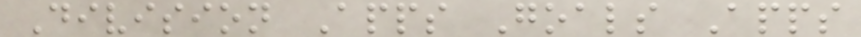Division Apps Goals Apps
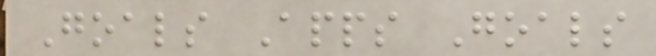Goals Apps Goals
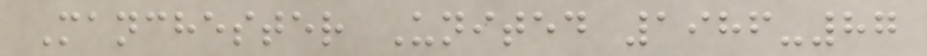Manchester United 1986-87
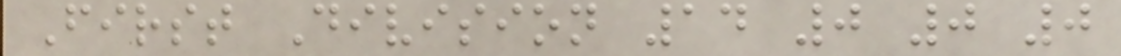First Division 14 0 0 0
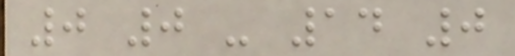0 0 - 14 0
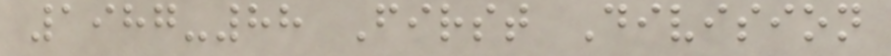1987-88 First Division
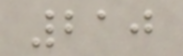210
